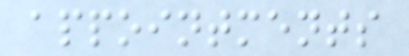appointments
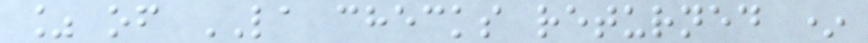% of LA checks returned *
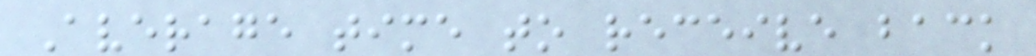Average time to receive back
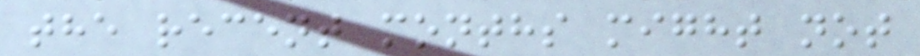the recent months might not
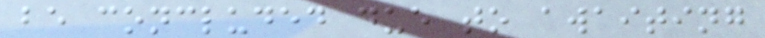be concluded due to awaiting
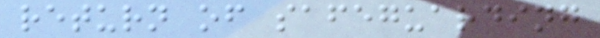return of safeguarding
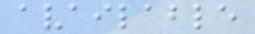available
